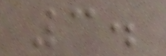3.
